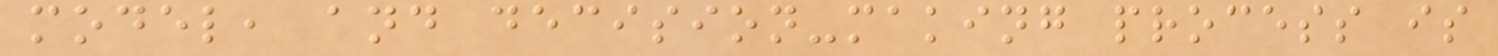model, and decision-making process is
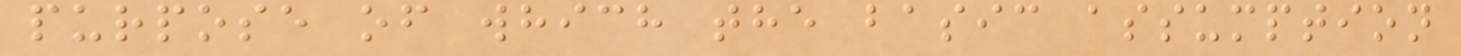purpose of which the basic assumption
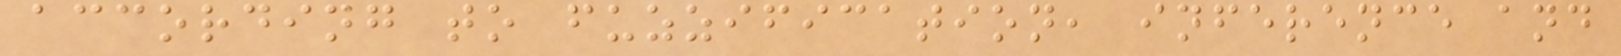according to fuzzification, inference and
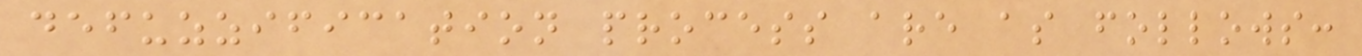defuzzification process are as follows:
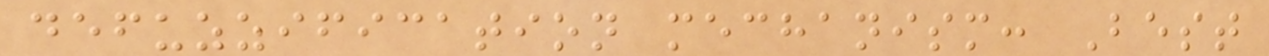defuzzification mechanism: Best
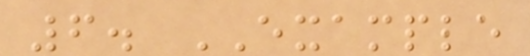6. EXAMPLE
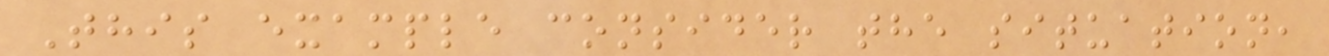This example consider the situation,
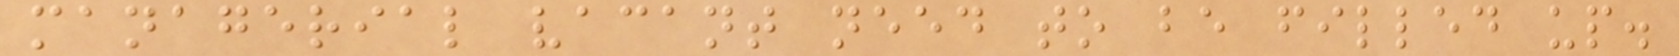managerial vacant need to be filled up.
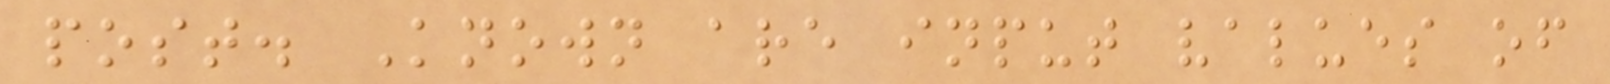post. Known are input values of
